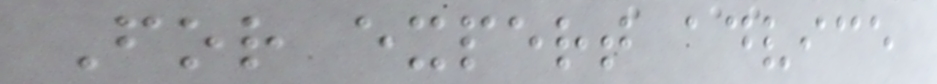For expert advice
